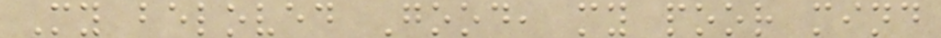My beloved Good, my poor mind
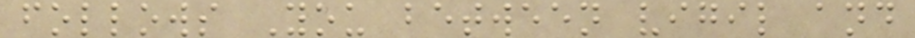follows You between vigil and
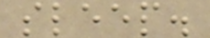sleep.
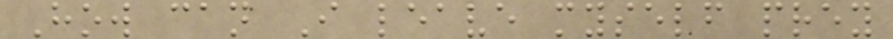How can I leave myself prey
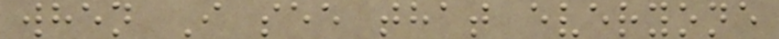when I see that everyone
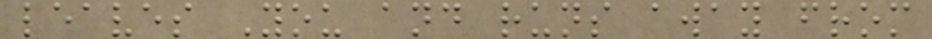leaves You and runs away from
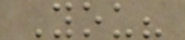You?
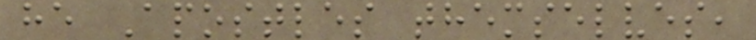he Apostles themselves,
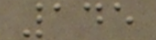145
